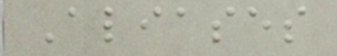Aliases
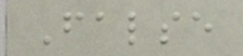False
